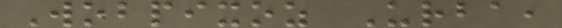Wobpixoz Urba,
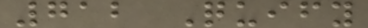712 Quify
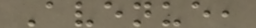Avenue,
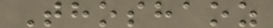Thoshaoz
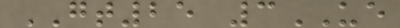GT25 3UE
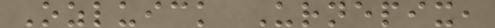Ozluick Urnepix,
